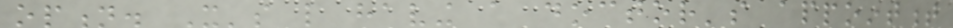option. It's like having a doctor's appointment
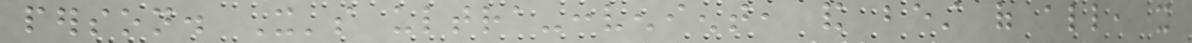person. It's ultra-convenient, and best of all, it
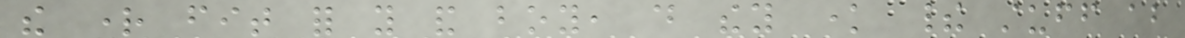the right fit for you and boy, do they know their stuff about
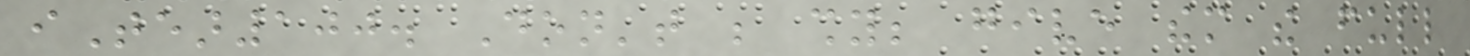iTear100. Don't be shy; give them the full
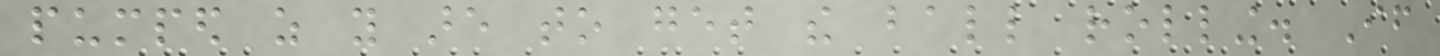pumped as you are to get the ball rolling. If
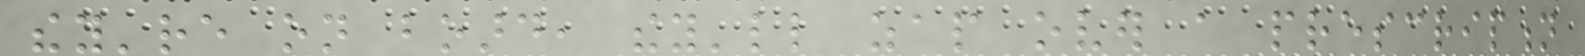they're on board, they'll zap over a prescription
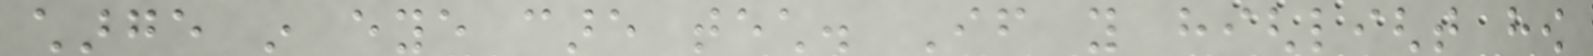charge in eye care tech. If you highlight how
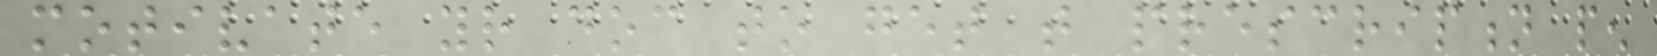motivate your doc to get that prescription pen
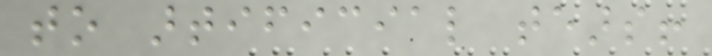to artificial tears!
